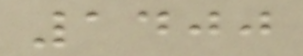1400
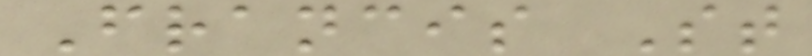Francis St
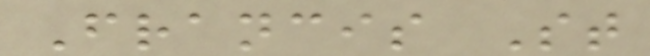Francis St
